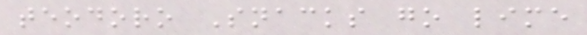teodoro Snacks go lime
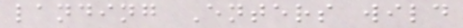landing Enters wild
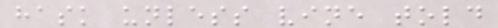hask unless vine told
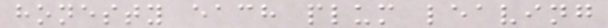honesty each plum leaving
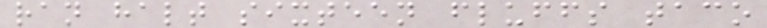ran halt sixteen fluffs taco
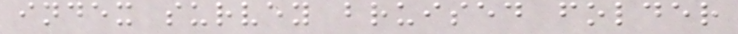index survey bruised folder
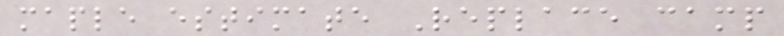maple estimate Replace camp
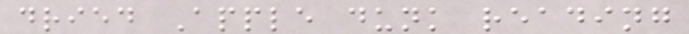dried Apple dunk reading
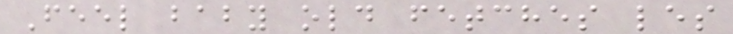Feel baby old fetches les
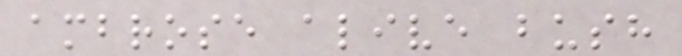ambrose alive bush
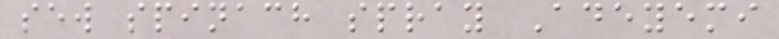sew spinach spray Adeyemi
